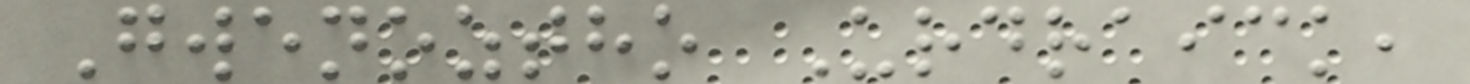Gwenoztho Urdraick,
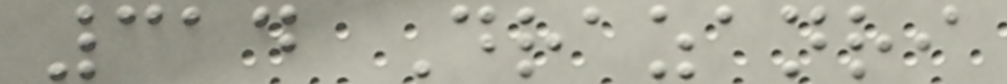314 Drazanri
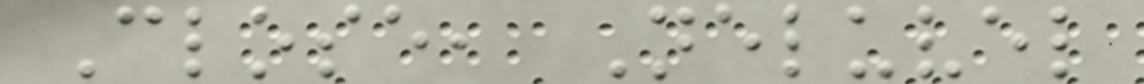Close, Neluvel
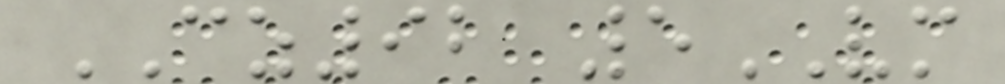CZ92 5VM
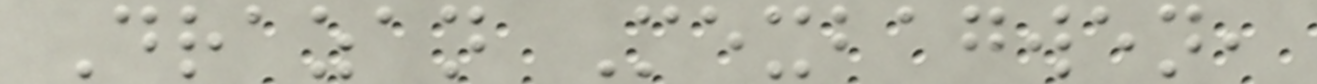Drazan Mexbagwen,
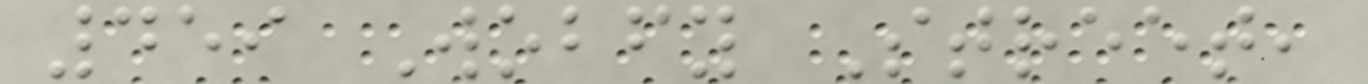459 Wobfy Street,
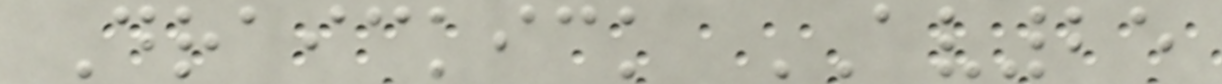Draickick AV25
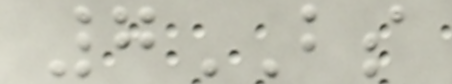7BS
